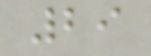29
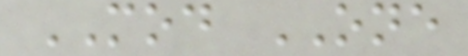MOD ONE
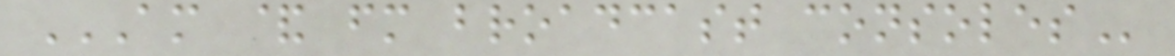AM & FM BROADCAST CONSOLES
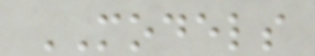MODELS
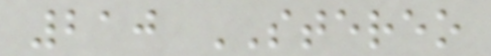210 STEREO
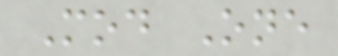Mod One
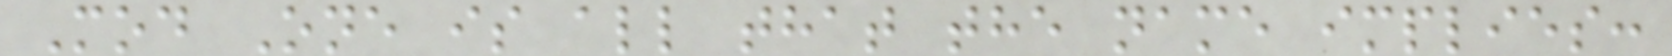Mod One is all that the name implies:
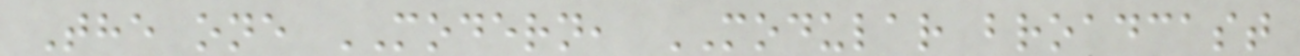The one MODERN, MODULAR broadcast
